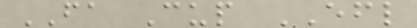FA Cup EFL
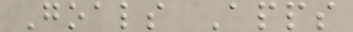Goals Apps
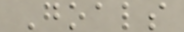Goals
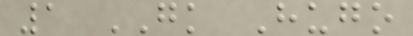1 GK Hugo
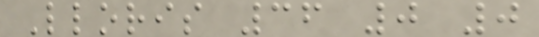Lloris 36 0 0
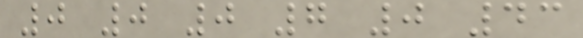0 0 0 7 0 43
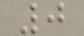0
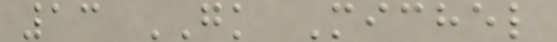13 GK Michel
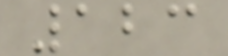123
